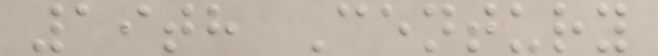19th Century
